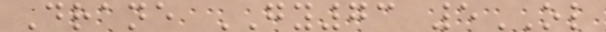Drane GY73 5OL
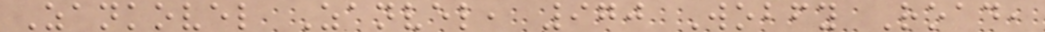Zankovel Zanvel, 970 Wobfy Road,
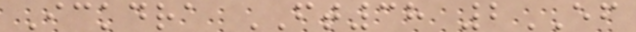Ickdra FT38 2EF
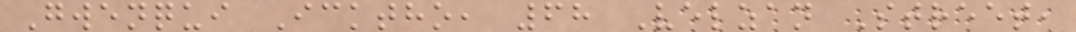Gwenqui Icktho, 68 Velzan Street,
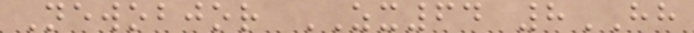Newobjor ZX64 8HH
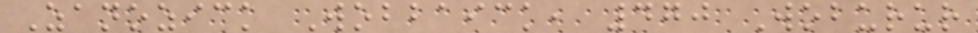Zanozick Wobbaick, 470 Woburur
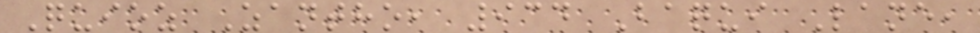Quioz Zantho, 934 Baqui Lane,
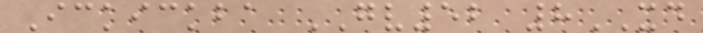Ickickba GV52 8XD
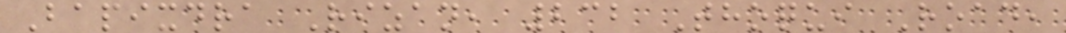Bapixdra Rizan, 232 Thoqui Road,
